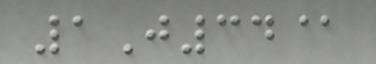1J34@
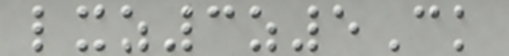lxz3z5Ck
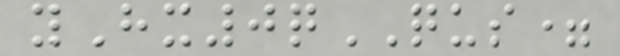yHx0qQUS=
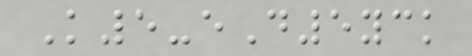K5-eD5yck
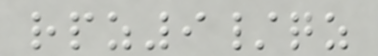rpz9/qz
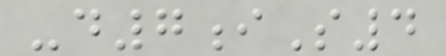-d7iS4
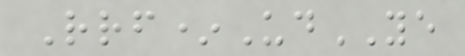Rrf*UdYE
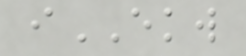iEKW
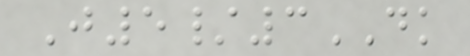J5/3DK
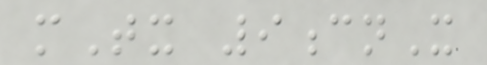mTx 9cnX
